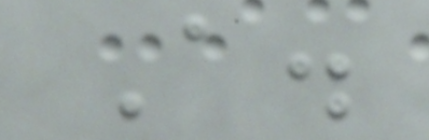A.
